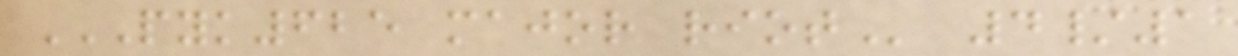PYK625 MAJOR RIOT 4/1
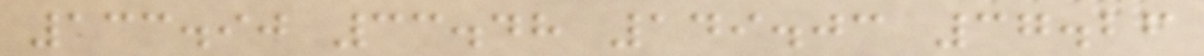133.90 33.48 149.03 37.26
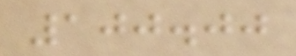100.00
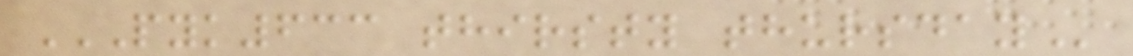PYK633 THIRSTY THURSDAY
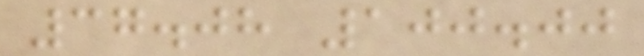37.08 100.00
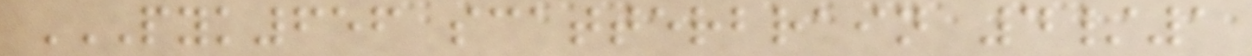PYK656 SCATTERBRAIN 4/1
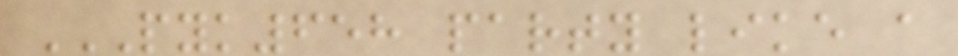PYK658 PARTY LIKE A
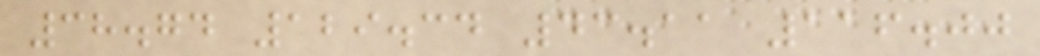38.74 129.34 43.11 116.00
